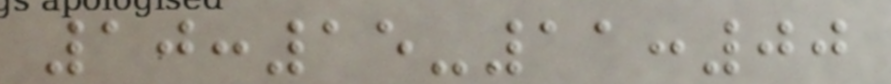10:15-11:00
